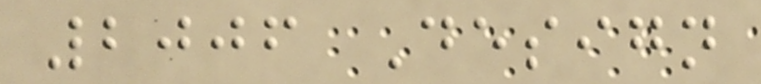2006 Design
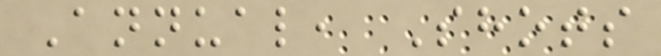Annual, Shots
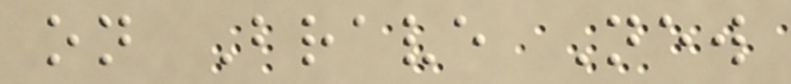on Brave New
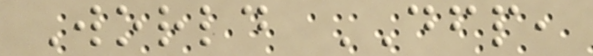World DFP,
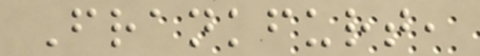Frankfurt,
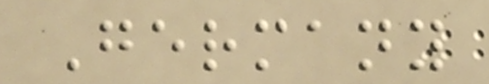Germany
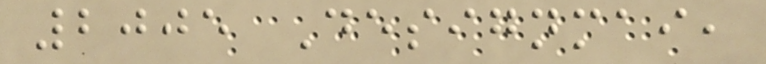2005 Designmai,
